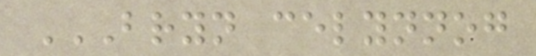BRYN CELYNNOG
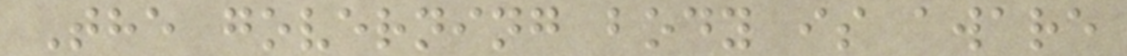The governing body is aware
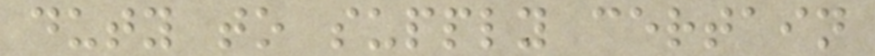duty to supply certain
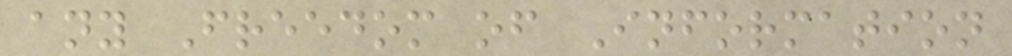any Freedom of Information
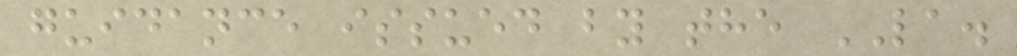guidance issued by the LA.
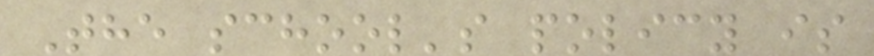The school's policy is
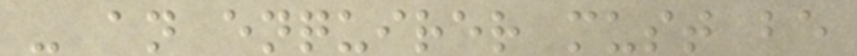- an enquirer must be
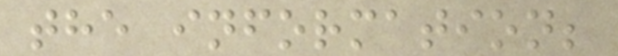the information;
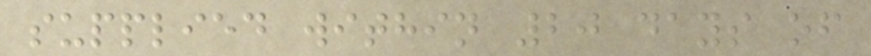supplied within 20 days of
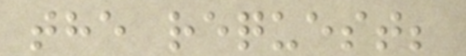the request;
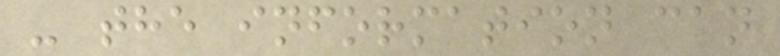- the information can
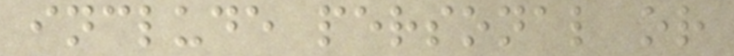include personal or
